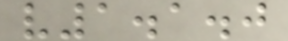v1.1.0
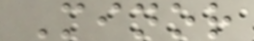Minor
